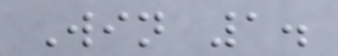Win 1.
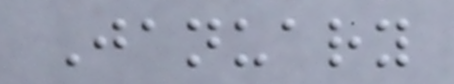January
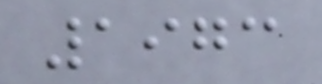1973
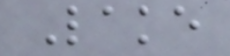Lake
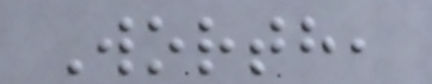Worth,
